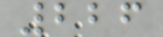226
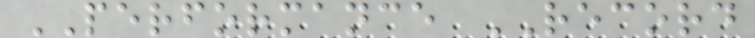PERFORMANCE RECORD
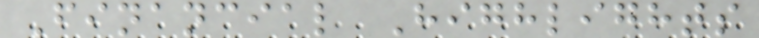Financial Highlights
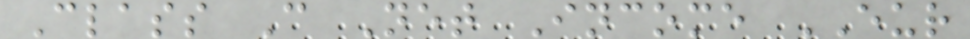Class C Net Income EUR
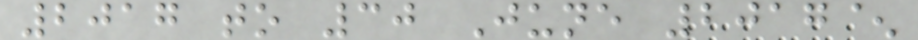2017 to 30 June 2017^
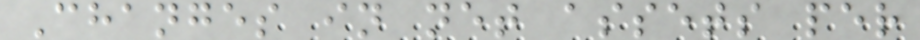Changes in net assets per
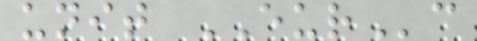unit EURc
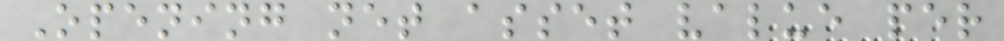Opening net asset value per
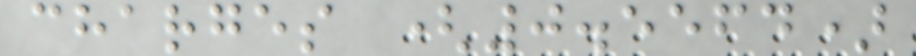charges (0.5564)
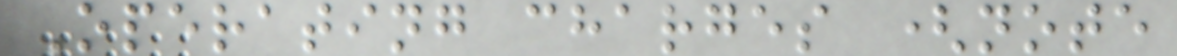Operating charges (note
